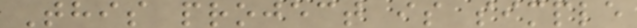This project is simple
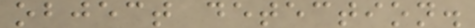object detection.
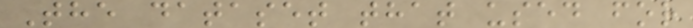The dataset that used for
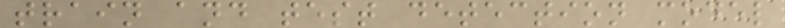train and test detection model
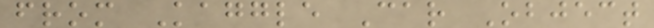from Kaggle Car Object
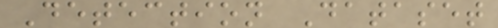Detection Dataset
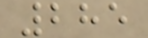285
